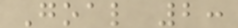Goal 2:
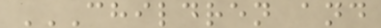CHILDREN AND
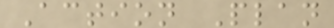Action Plan
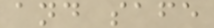and safe
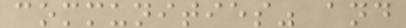communities" and
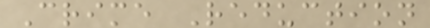Crime Reduction
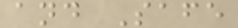and Safe
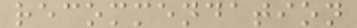recommendation
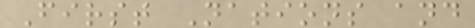First Nations and
